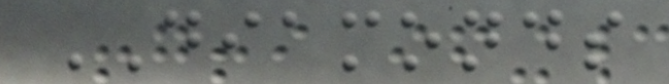DIAMONDS
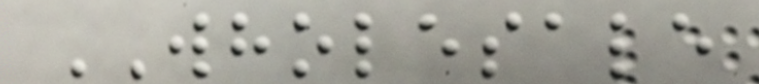WHOLESALE
